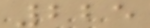225
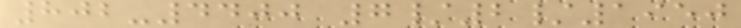802-4400 7/2/1950
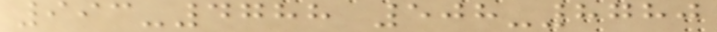993-4788 508-8780
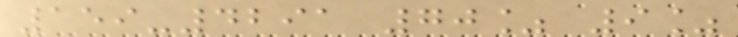159-4291 70% 9%
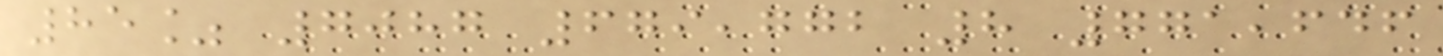85% 7087 679,772 8 771,646
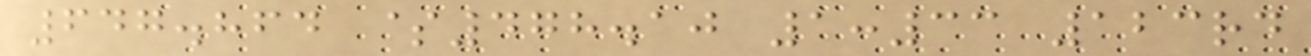647.864 $478.10 1:33 123rd
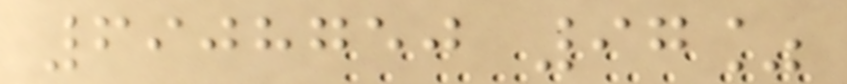6908750 97%
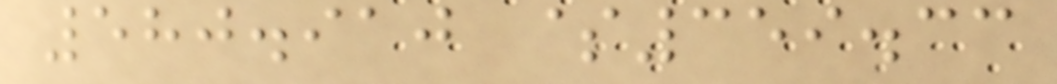580.910 $359.33
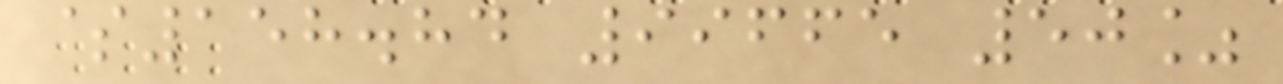$158.84 99665 50%
